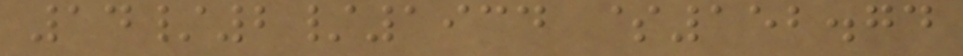14/2/1934 $152.74
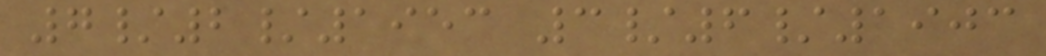7/2/1953 3/6/1903
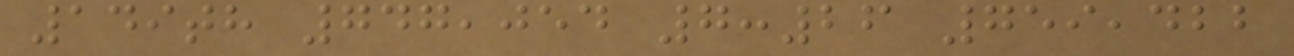149th 747,054 7:26 759,422
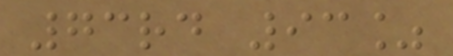73rd 93%
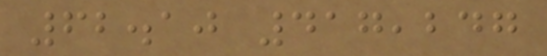62.10 417,247
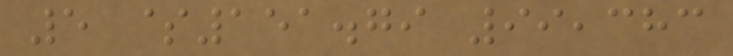5 $151.79 99,383
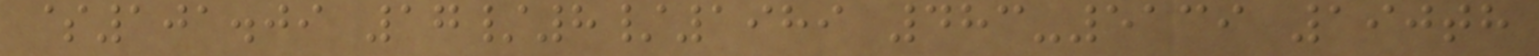$101.09 17/8/1989 483-5139 190th
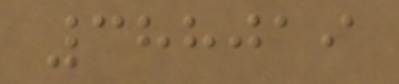388019
